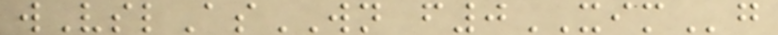wVslAsWN f0XIMg
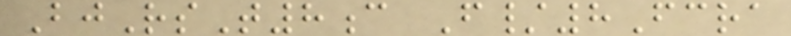BjRsT8c F/8Fcra
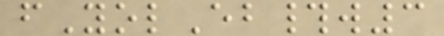fYolEb#w3
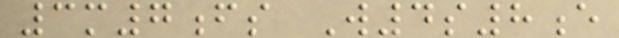3m7fs W4s8e
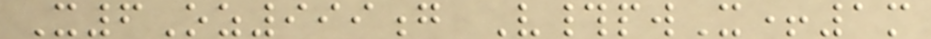X6Oz999g V#pwX+1m
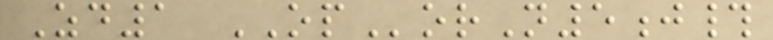Zd1 OPorN5j#
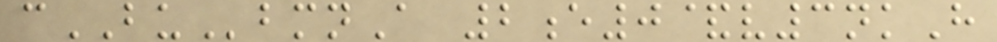cBUbmnA 2e0&v3nkH
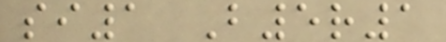si1 B5r1
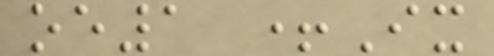oe1 +Ix
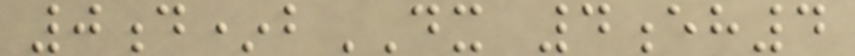0d*bDX 4eh4
